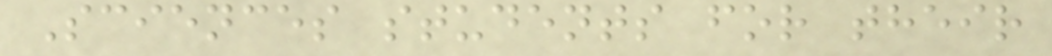Sciences students for their
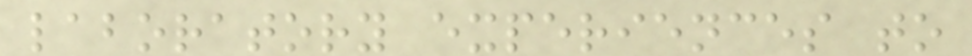laboratory experiences to
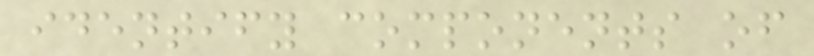identify components of
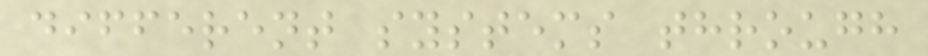different systems through
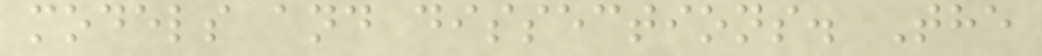models and dissections. The
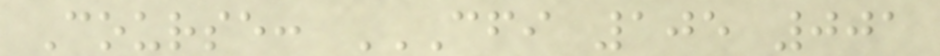Course: CFI 105 001
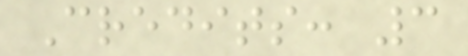Credits: 3
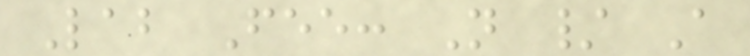Lab Fee: N / A
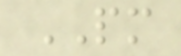PM
